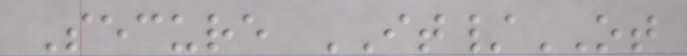Secure IT/OT
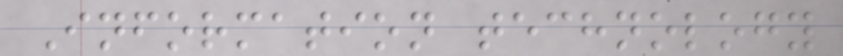Information technology
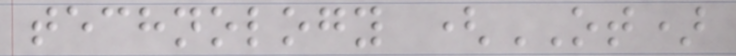technology (OT)
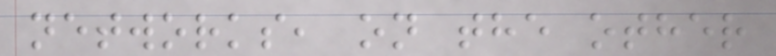networks, on the other
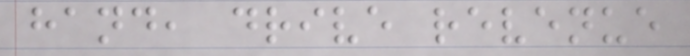hand, drive revenue
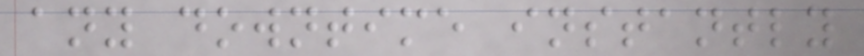any downtime instantly
